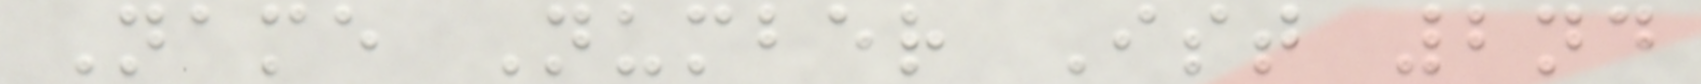Name Number Ist 2nd
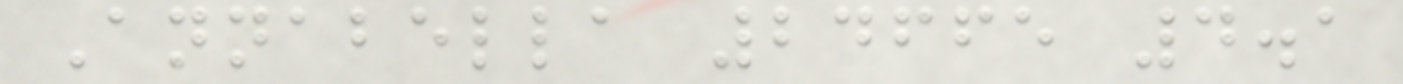Annabella 24665 4.1
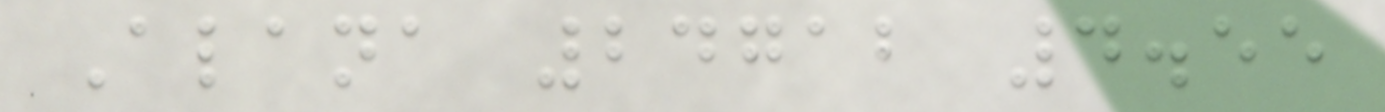Alana 24712 4.55
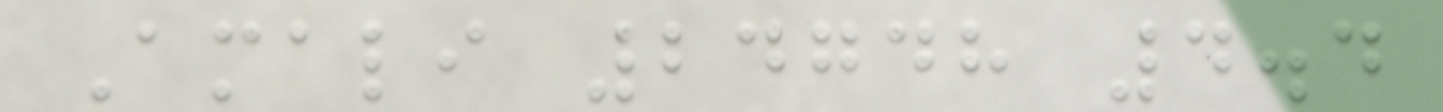Amali 24748 4.4
